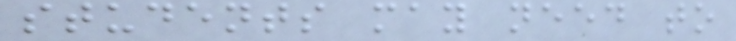students may need to
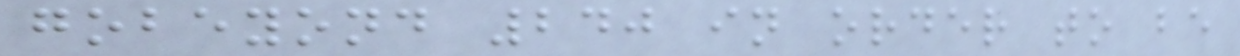gobeyond 240 in order to be
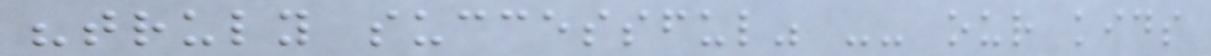"truly successful" -- our kids
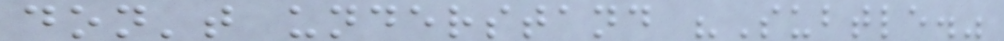don't understand "Subtle."
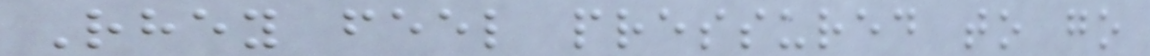Rhey feel pressured to go
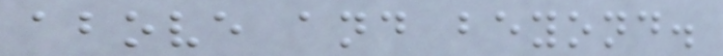above and beyond.
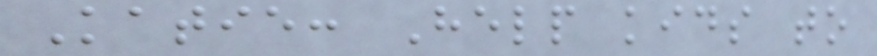Katie: Help kids to
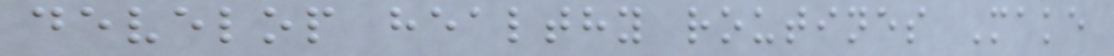develop healthy routines Make
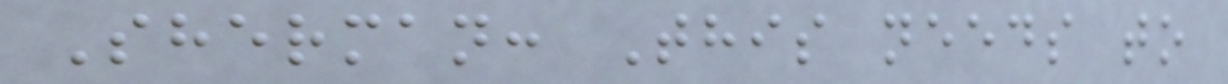Sherman: This needs to
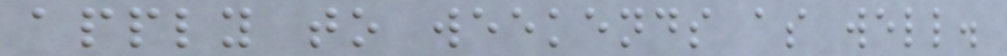apply to weekends as well.
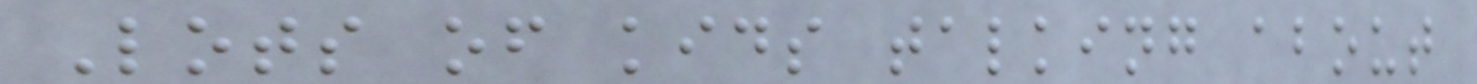Lots of kids talking about
